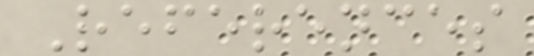References
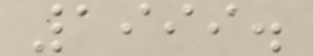1999.
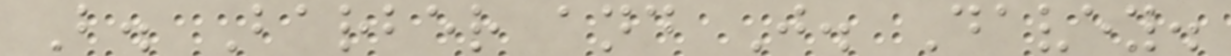B. Barber and J. Davey.
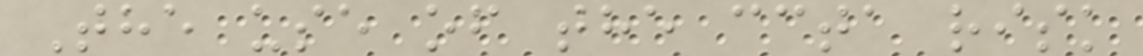The use of the ccta risk
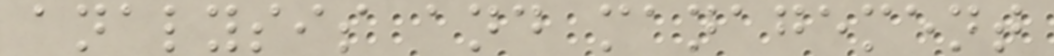analysis and management
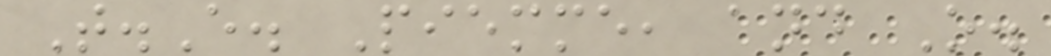T.E. Piemme, and O.
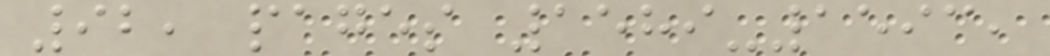92, pages 1589-1593,
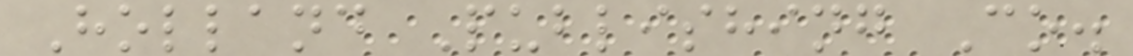Holland Publishing Co.
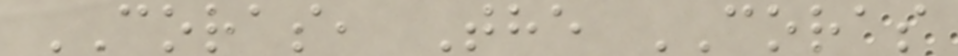CORAS, The CORAS
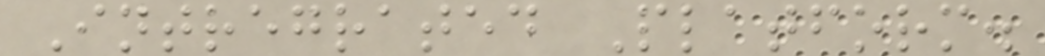Intregrated Platform.
